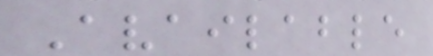Available
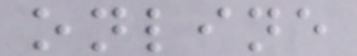online
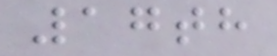17th
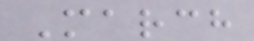March
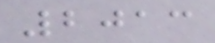2013
